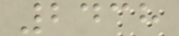2438
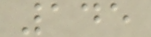145
